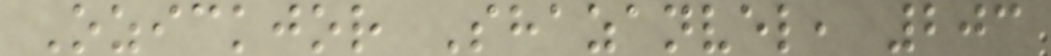Ozickjor Shazanvel, 203
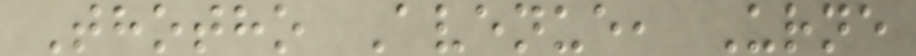Thotho Avenue, Urne
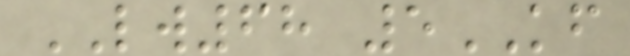LW68 5KF
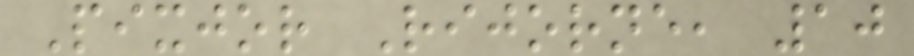Pixjor Rijorne, 10
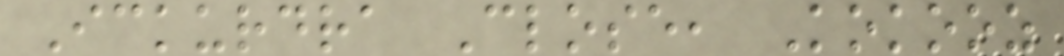Ickurdra Close, Kokooz
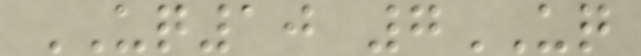UQ10 7UQ
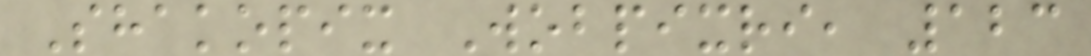Shakopix Wobpixri, 123
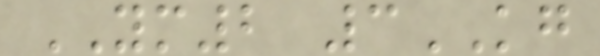YM2 3KG
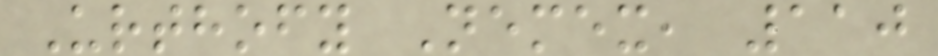Urthofy Nemex, 110
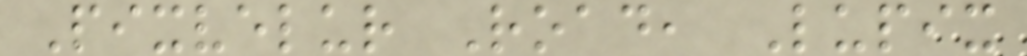Pixvelur Road, Lupix
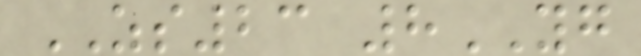ZS23 8YG
